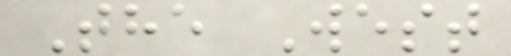The West
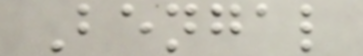Bengal
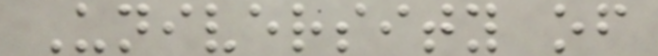University of
